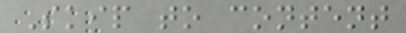Skip to content
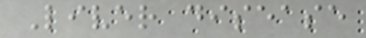Liver disease
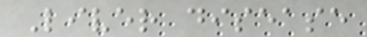Liver disease
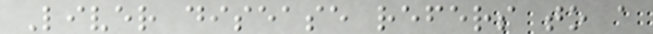Liver disease refers to a
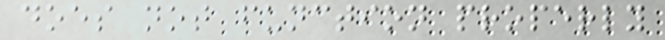does not function properly
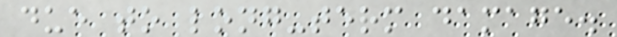due to long-term damage.
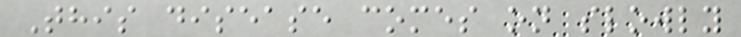This disease comes on slowly
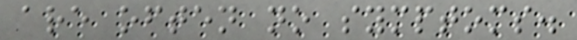are often no symptoms.
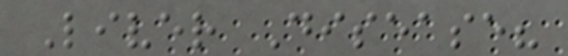Liver Disease?
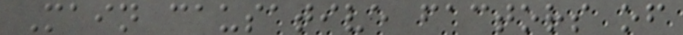Main causative factors of
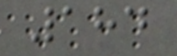184
